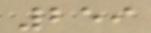259
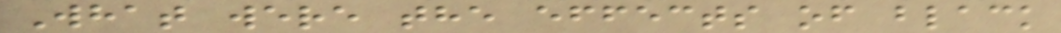What were the effects of black
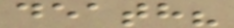death?
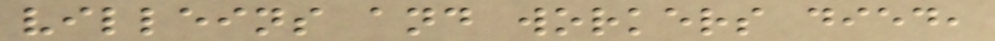villeins and workers died,
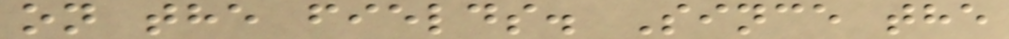on the fields. Since the
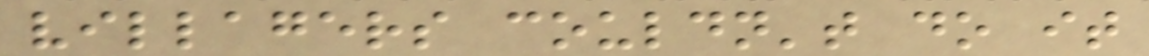villagers couldn't do it
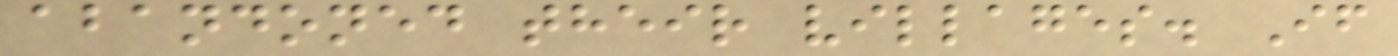abandoned their villages. If
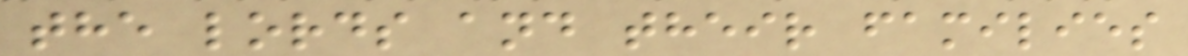the lords and their families
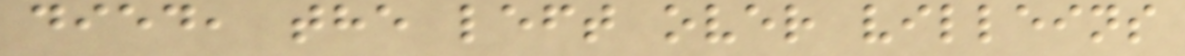died, the left over villeins
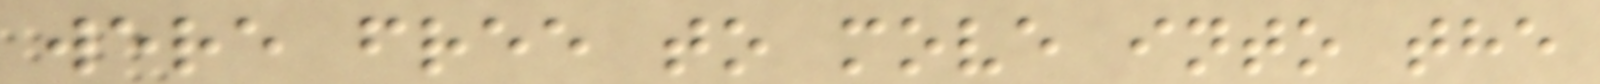were free to move into the
